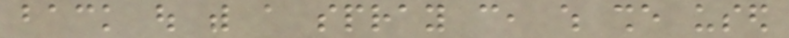back out with a spray can, which she used
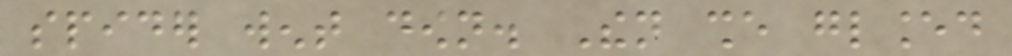spider went down. Then she glanced
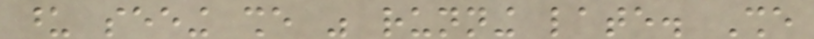upon seeing she was running late. She
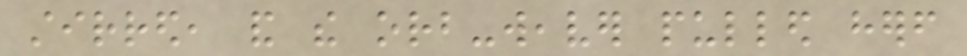stirred, and the orb-weaver pulled herself
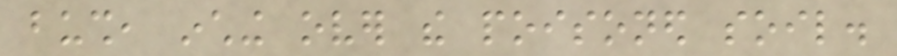bush, inching over the poisoned soil.
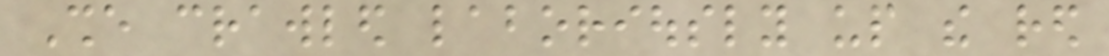She crawled laboriously up the red
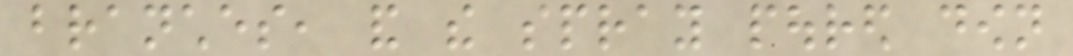branches, and the spray poured down
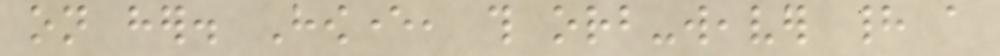on her. However, this orb-weaver had a
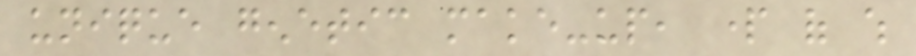unique genetic make-up, part of which
